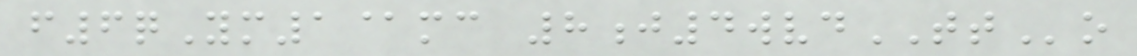f6qYm1@mc 8j4wvdTTo
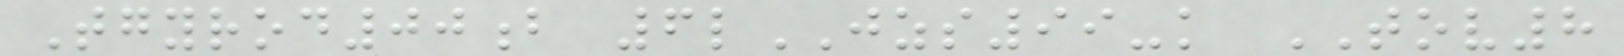Tgyrod00b 6lJZS99-k TOV8
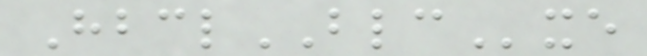HbclBLCxe
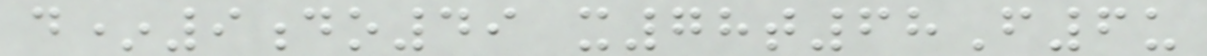d*9do49 x78t68F6u
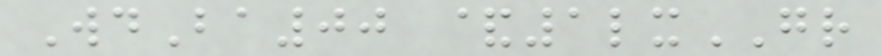WdBa00 &1lxGR
